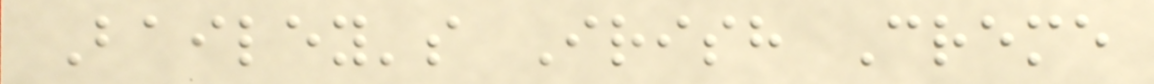Bailey's Irish Creme
